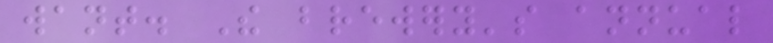want. The brewery's annual
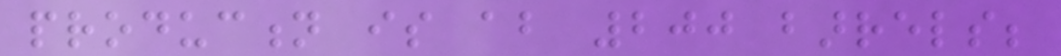production is about 200 barrels;
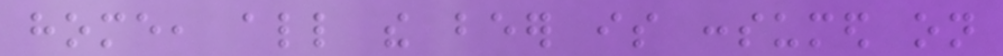home, all the beer is consumed on
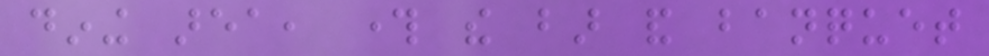dining area, through the bar and banquet
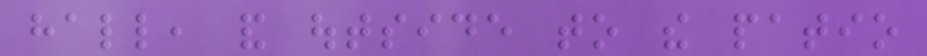hall, and outside to the patio
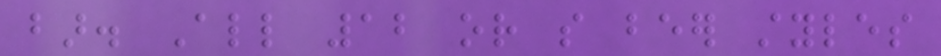bar. All 12 or so beer styles
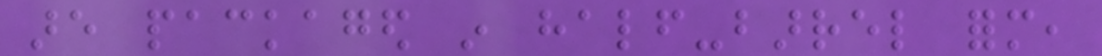are packaged in half-barrel form,
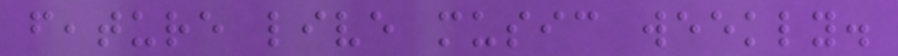feature live music weekly.
